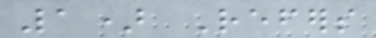1) Refers
